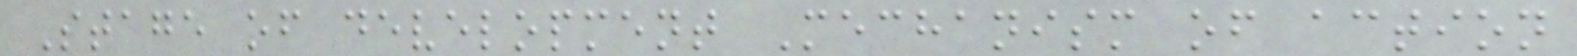Stage of development Mechanism of action
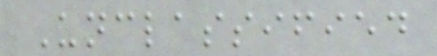Unclassified
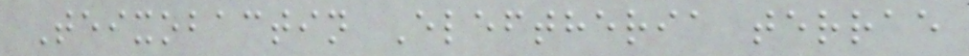Teixobactin Eleftheria terrae
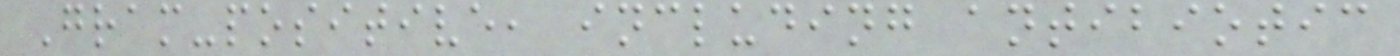Gram-positive, including antibiotic
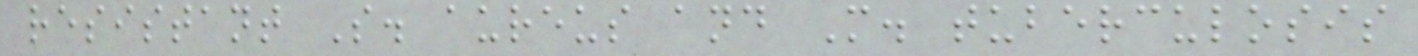resistant S. aureus and M. tuberculosis
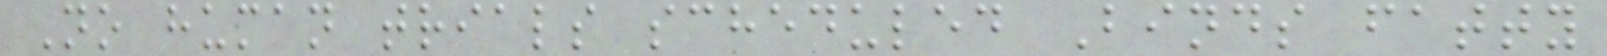No human trials scheduled Binds fatty
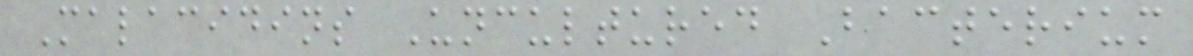Malacidins Uncultured Bacterium
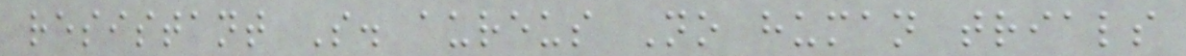resistant S. aureus No human trials
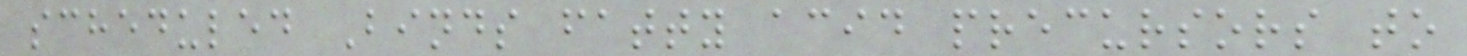scheduled Binds fatty acid precursors to
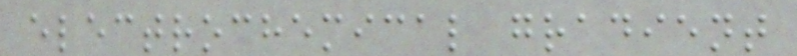electrochemical gradient
